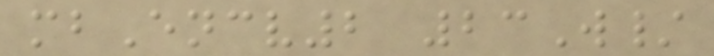mbEncv2 23W/
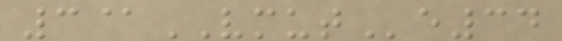3@VMUTe34
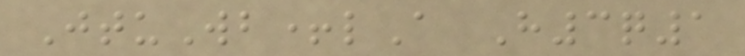JtuWb+lA H3q1
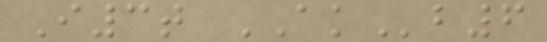I3t AKb6
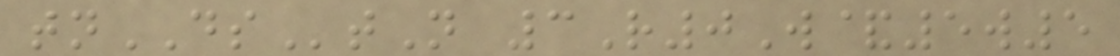tnDStN 3R0W&5w5
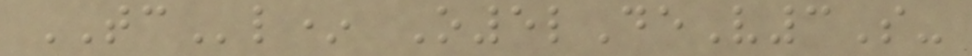TCl* O5lDeV3S-
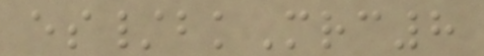es/bkMrc8
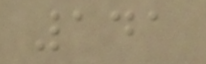141
